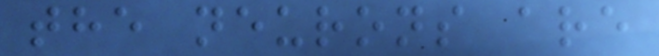the neurons are
